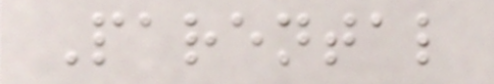Parental
